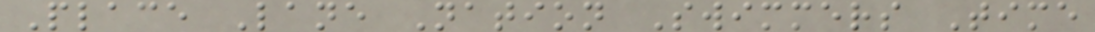Place Lane Nation Swimmers Time
